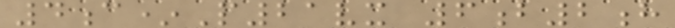4c*P21vx 6b2h
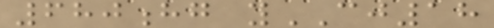680hg yCJ18
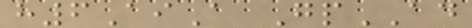h6AiA GpAD
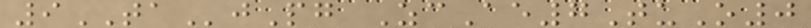9TAjPg ZcAe7TuO0
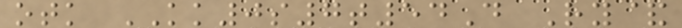otk KK0s7t54D Ry&
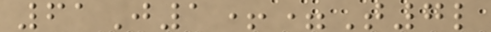61J1+=T7l
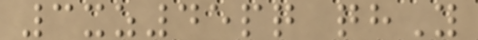3xz45pq qhY
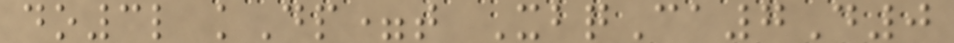do3l kDp=t XbqCa7D0
